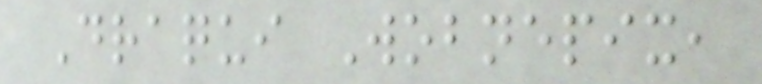Draqui Wobnepix,
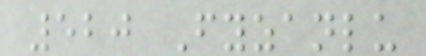520 Fyzanlu
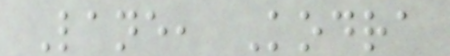Lane, Kodra
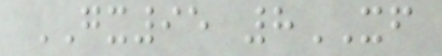GX95 8XF
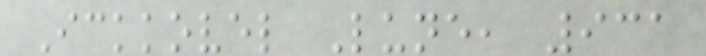Ickkovel Lune, 931
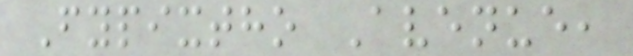Fypixtho Avenue,
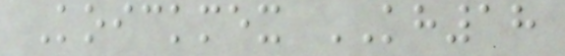Koickmex KH18
